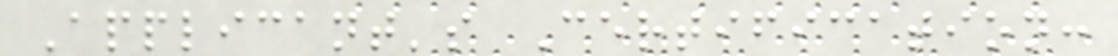Applicant's Certification:
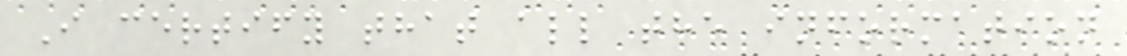I certify that all the information
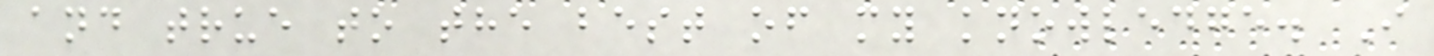and true to the best of my knowledge. I
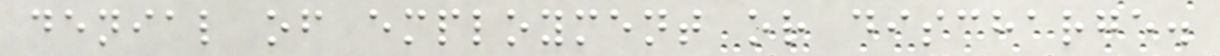denial of employment or discharge.
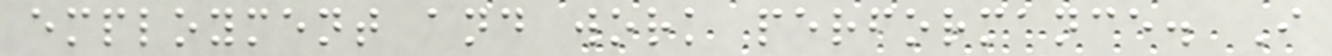employment and work performance. I
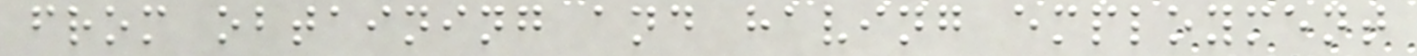from obtaining and having employment
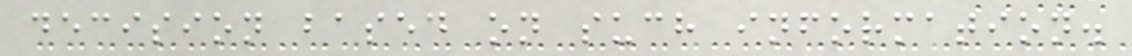decision based on such information.
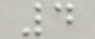4
